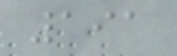191
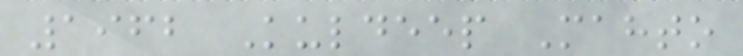1962 Kuldeep Mahto
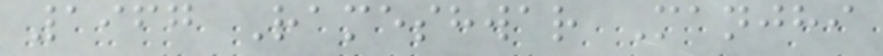1967 Rameshwar Manjhi
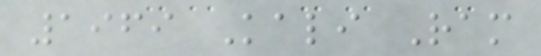1969 Kali Ram
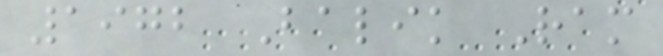1972 Balik Ram
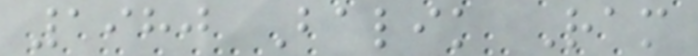1980 Balik Ram
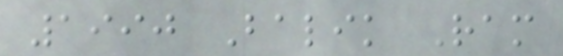1990 Balik Ram
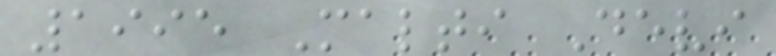1995 Malti Devi
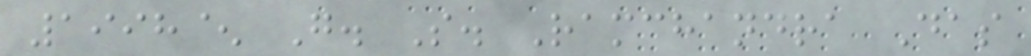1998^ G. S. Ramchandra Das
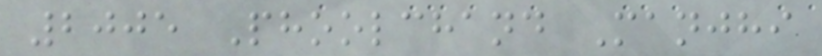2005 Phoolchand Manjhi
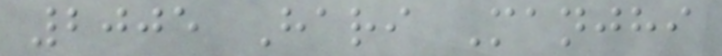2005 Hari Manjhi
